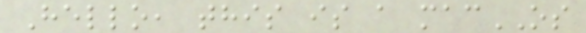Hello, this is a macOS
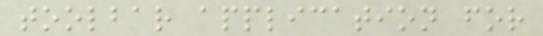toolbar application for
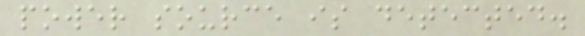power source is detected.
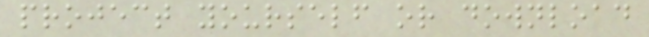project yourself or download
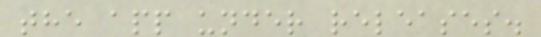the app under releases.
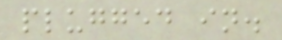plugged in.
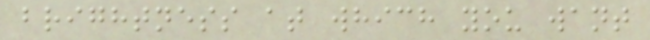brightness at which you want
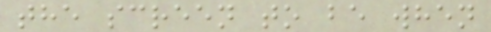the screen to be when
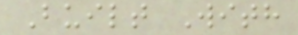Built With
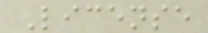License
